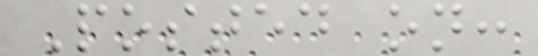Posted on:
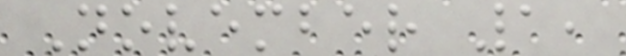November 1,
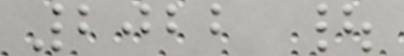2022 |
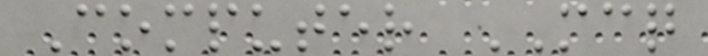Computer MCQ
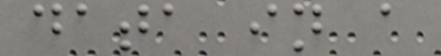data in a
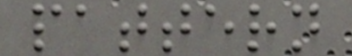pattern
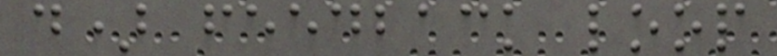d) feedback loop
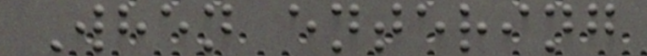When entering
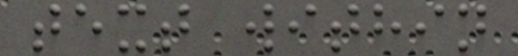text within
